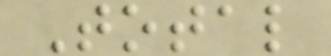Total
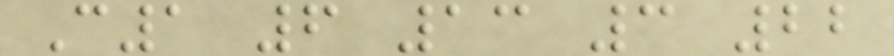C1 6 13 3 22
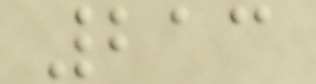213
